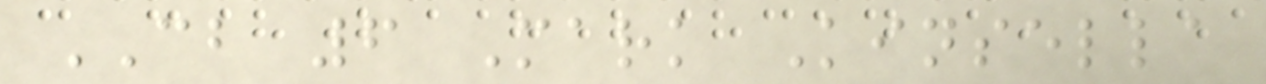CB 6 Mark Kinsella
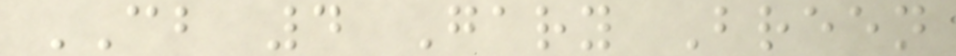CB 4 Gary Breen
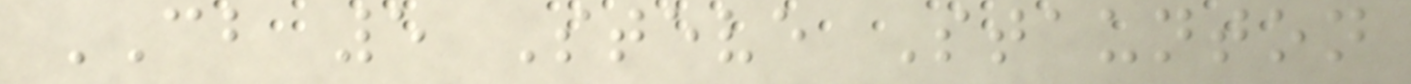CB 5 Steve Staunton
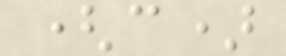(c)
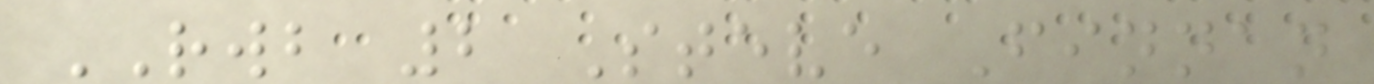RWB 2 Steve Finnan
